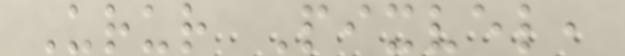Urur Pixvel,
